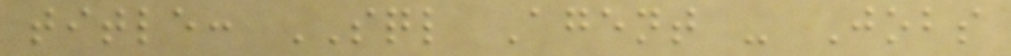title: SQL Agent - Jobs
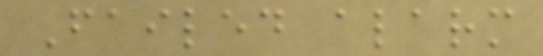Failed alarm
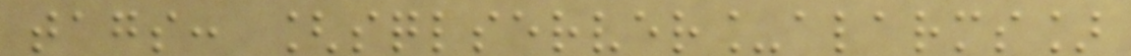tags: [sqlserver_alarms]
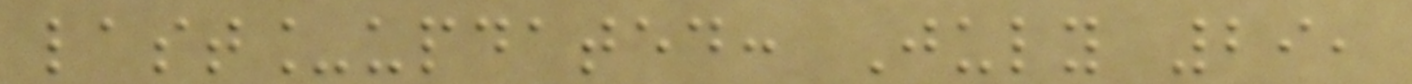last_updated: July 29,
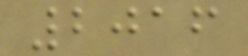2016
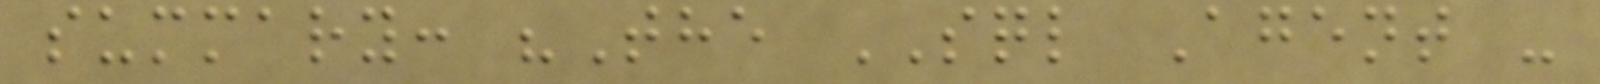summary: "The SQL Agent -
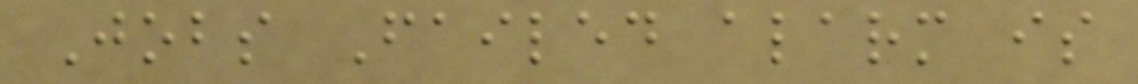Jobs Failed alarm is
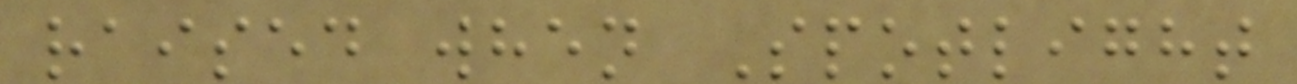raised when Spotlight
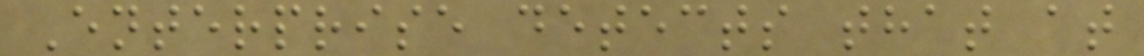Enterprise detects that at
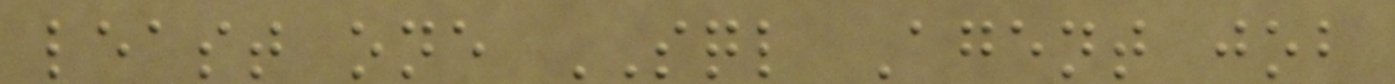least one SQL Agent job
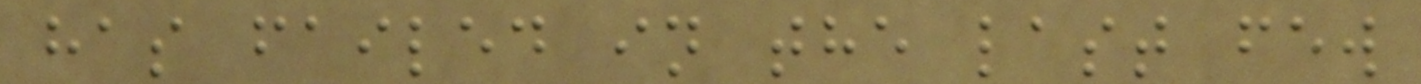has failed in the last few
